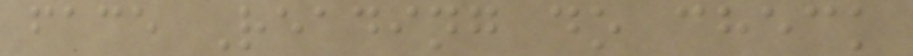face Reading do check
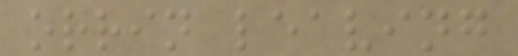orrin leaving
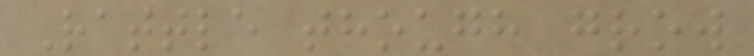Rattle though grow
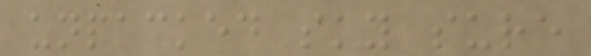unpacked sky sure
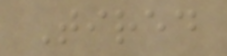Tired
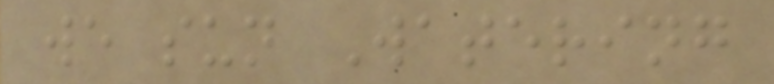we sun Watering
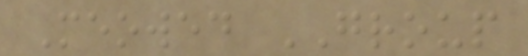Meowed GROUP
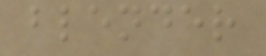blender
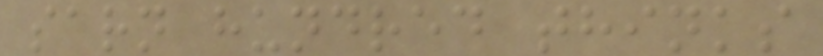sarn hundred thinks
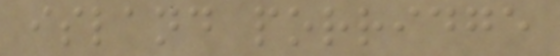island porridge
